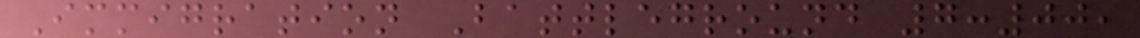Immigration Battleground 7:00,
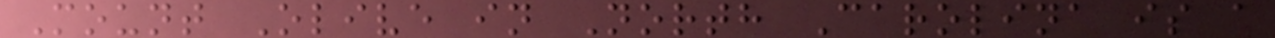Mount Olive in North Carolina is a
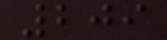209
